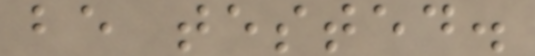be tested.
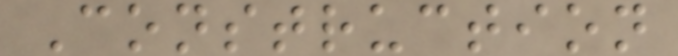Construction
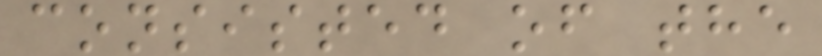consisted of the
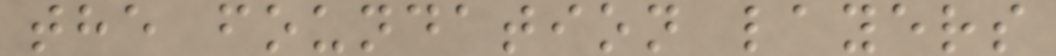the foundation layers
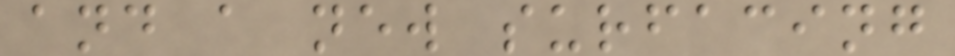and a new surfacing
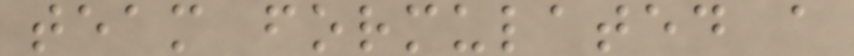team formulated a
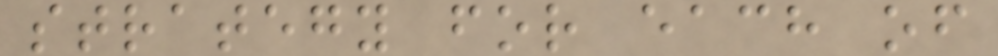strategy for each of
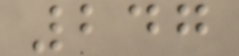247
